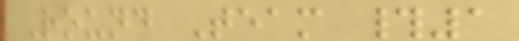Round Team #1
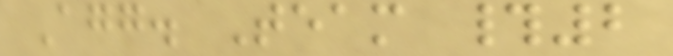Agg. Team #2
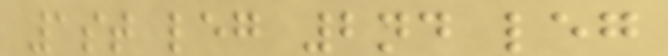1st leg 2nd leg
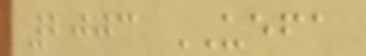2003 UEFA
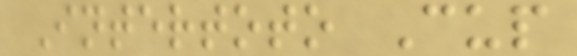Intertoto Cup
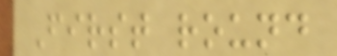First round
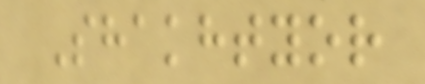Shakhtyor
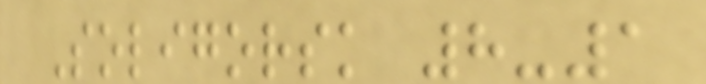Soligorsk 8-1
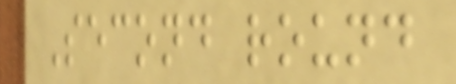Second round
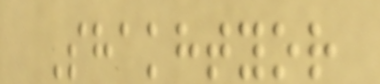Shakhtyor
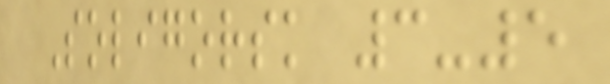Soligorsk 3-5
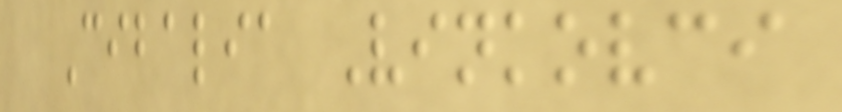Cibalia Vinkovci
